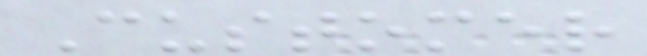Customer
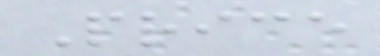Price
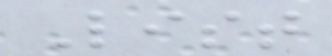List
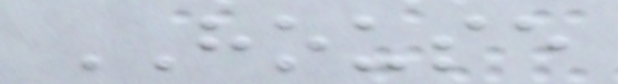HOUSE
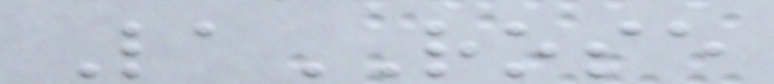LaROSE
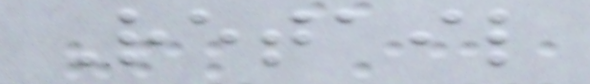Retail
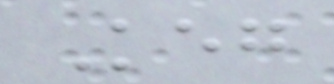Keg
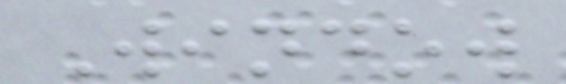Window
